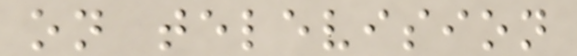on television
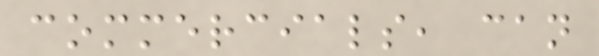commercials, can
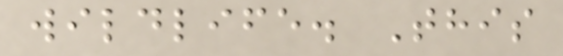wildlife. This
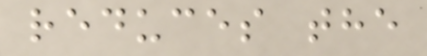reduces the
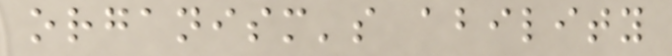organism's ability
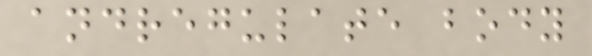andregulate body
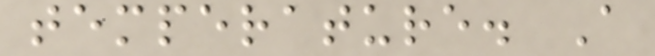temperature. A
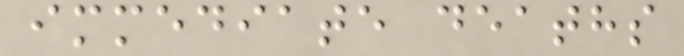immediate deaths
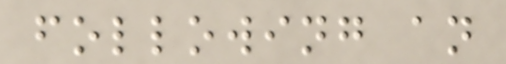following an
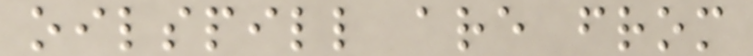oilspill are from
